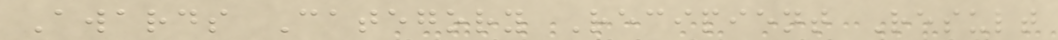Awards Category Recipient Result
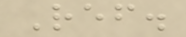Ref.
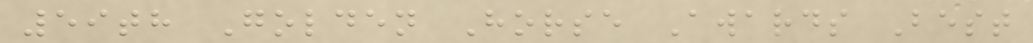59th Golden Horse Awards Best
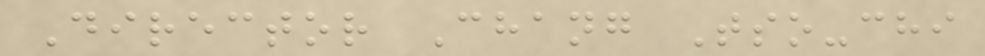Director Chang Tso-chi
